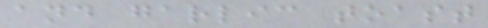and garlic toast
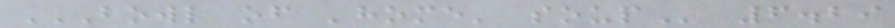BOWL OF 'HOME' SOUP 6.29
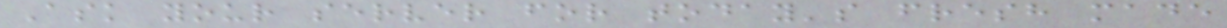Ask your server for today's fresh made
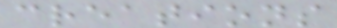creations
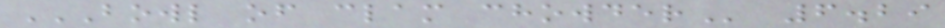BOWL OF CLAM CHOWDER 6.29
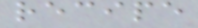recipe
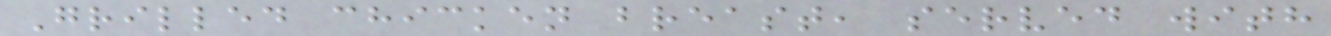Grilled chicken breast, served with
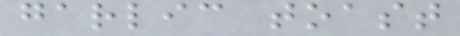garlic toast
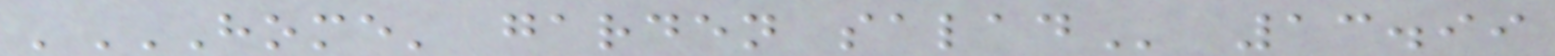'HOME' GARDEN SALAD 13.99
